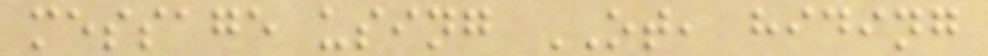message using OT, hiding
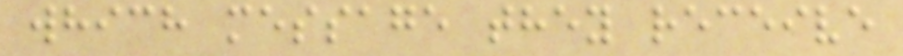which message they receive
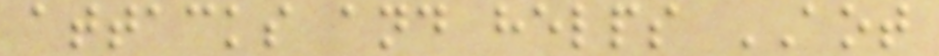attacks and helps AOT
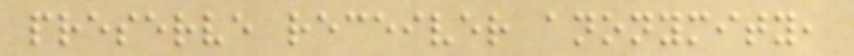preserve receiver anonymity,
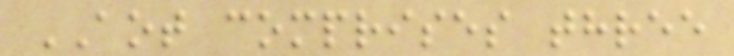AOT comprises three
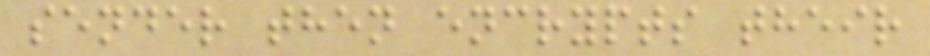sender then encrypts their
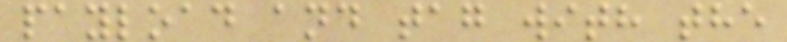payload and tag with the
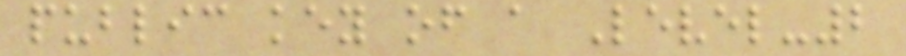public key of a Level-2
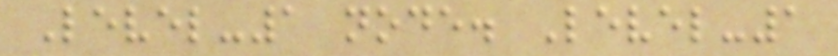Level-1 node. Level-1
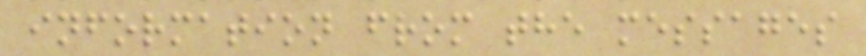information from the messages
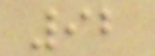92
